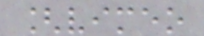[vimeo
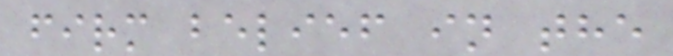firm belief in the
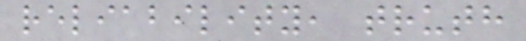reliability, truth
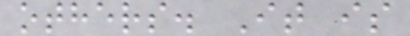others. It is
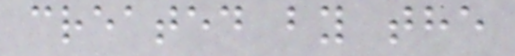created by the
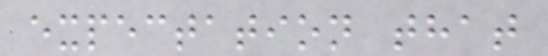expectation that
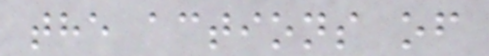the actions of
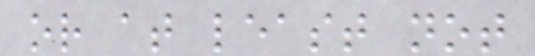or at least not
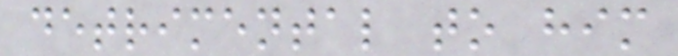detrimental to him
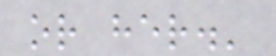or her.'
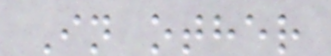In other
